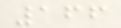166
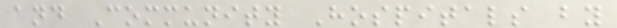and Community Hospitals by
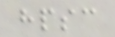hpsc
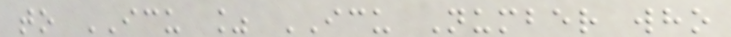to ICU % ICU Number who
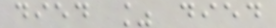died % died
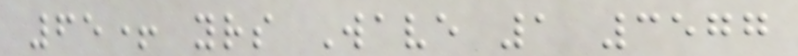65+ yrs Wave 1 3577
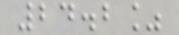24.2%
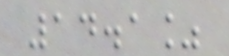14.1%
